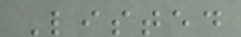Listed
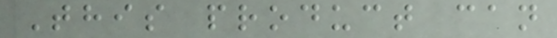This product can
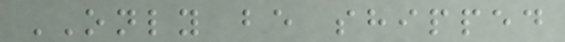ONLY be shipped
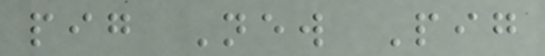pig New Pig
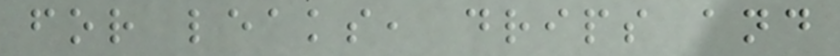for leaks, drips and
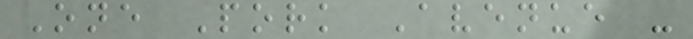One Pork Avenue -
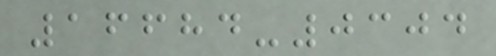16684-0304
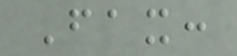Fax:
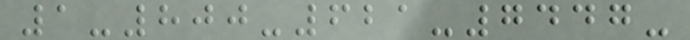1-800-621-7447-
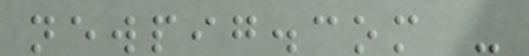newpig.com -
